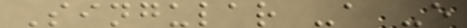Singular -a -e
